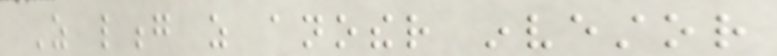As long as another investor
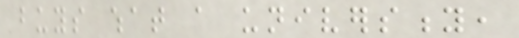buys what a university,
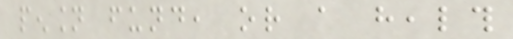pension fund, or a health
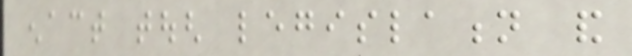enact tough legislation and
